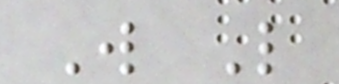W L
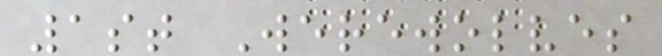1st Werewolves
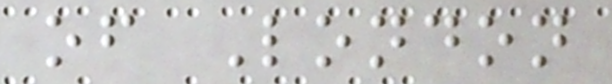of London
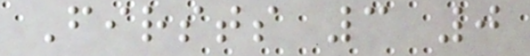Firsts 3 0
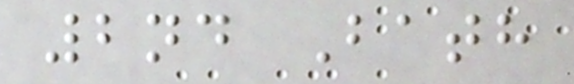2nd Bath
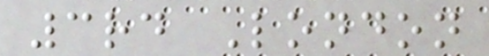3rd London
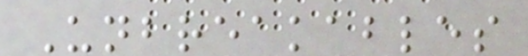Unbreakables
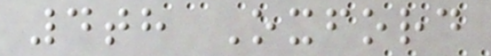4th Oxford
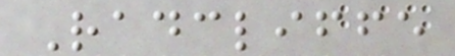Radcliffe
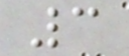3
